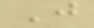J
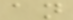an
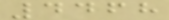4468
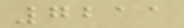7211
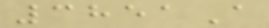3851A
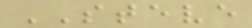STEVE
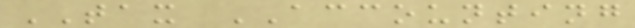TAX ACCOUNTING
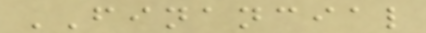FINANCIAL
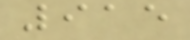915
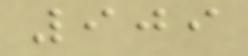909
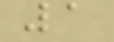1
